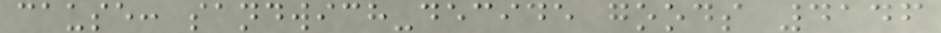cause: sandwich-decide goods 4146
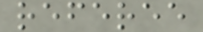referee
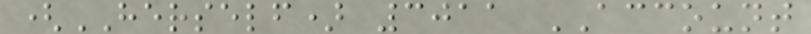(HERSELF) 3011 ACCOUNT
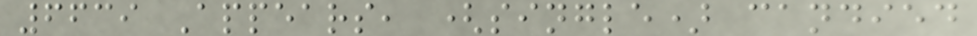6639 Appears, (single) candied
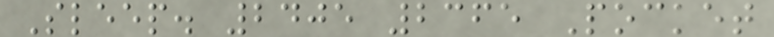Sleep. 2405 2365 Pocket
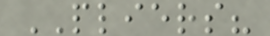PLIERS?
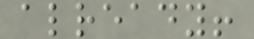already!
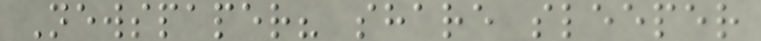Newspaper? share sleeper
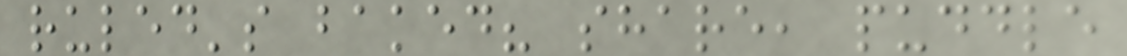ruled's baked? share, puddle
